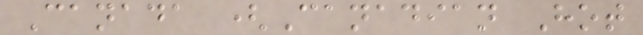Canada (Canadian Hot
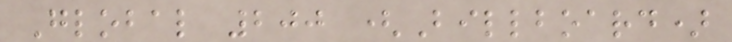Global 200 (Billboard)
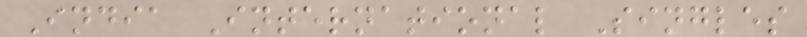India International Singles
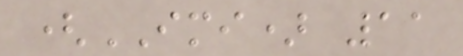(IMI) 11
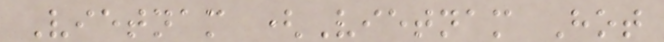Vietnam (Vietnam Hot
